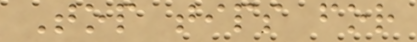Top tips for
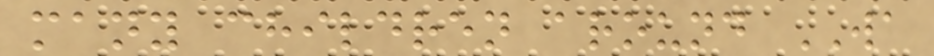many children around WA
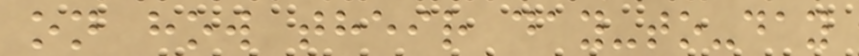on how their day-to-day
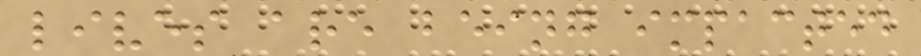lives are being impacted
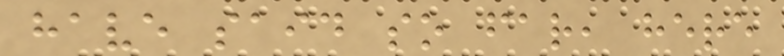have said so far, here
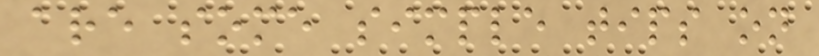are some simple tips on
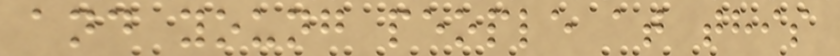and young people at this
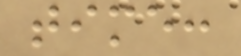time:
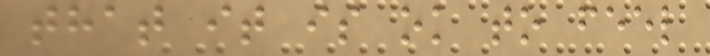that it is ok to feel
